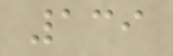139
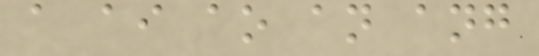a ai ao an ang
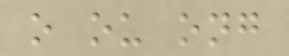o ou ong
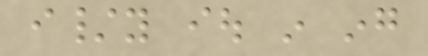i/y iou in ing
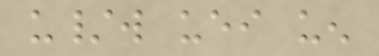u/w uei uen
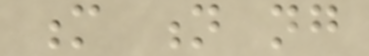m n ng
